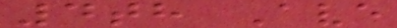4th Ave
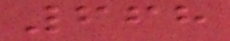668
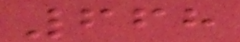668
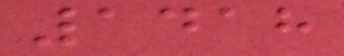1418
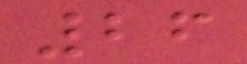26
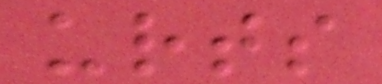urts
